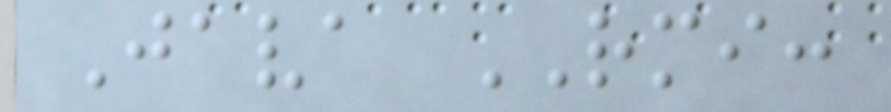Java RMI:
